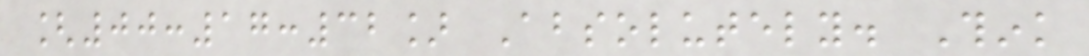[00:17:32] Absolutely. Think
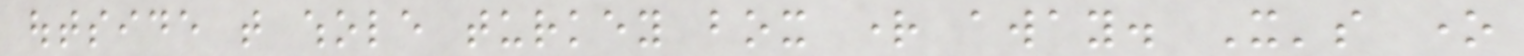outside that whole turkey box right away. It's one
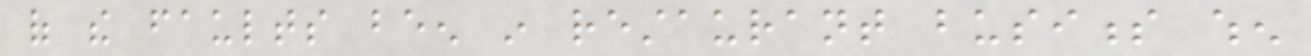of the faults been in restaurant business when
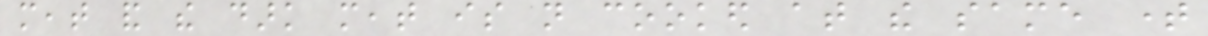meat and the dark meat is not cooked at the same time
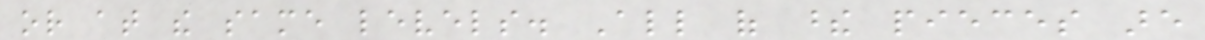or at the same levels. All of these pieces are
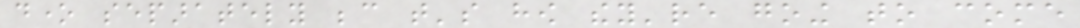done separately because that's how they're going to come
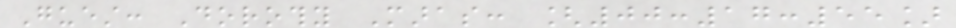Guest: Dorothy Maras: [00:17:55]
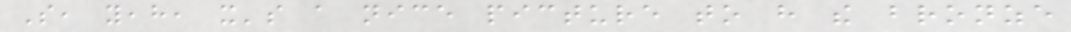So, yeah, it's a nice picture to have the bronze
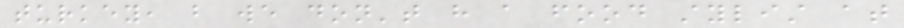turkey, but we don't have a food stylist at
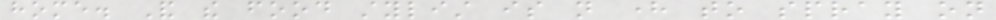home. And the food stylist is not here to spray on
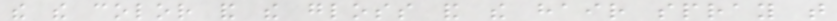the the color and the gloss and the hair spray that
